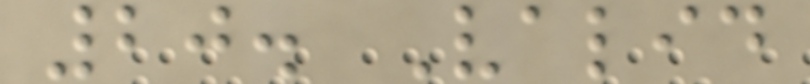20. Valid
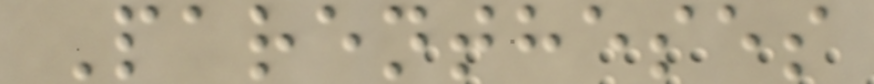Parentheses
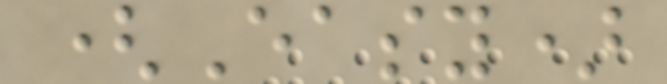(Easy)
